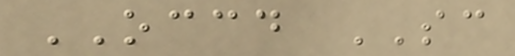OCCD SC
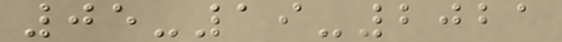05-19-2021
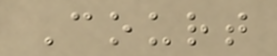Court
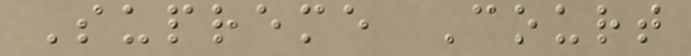Supreme Court
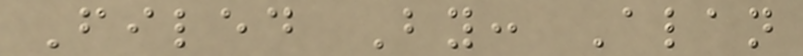Filed By: Alan
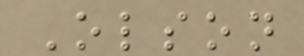Olson
